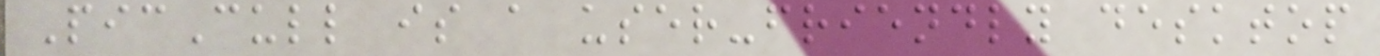PicCull is a user-friendly desktop
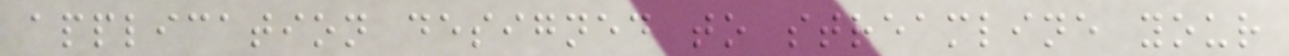application designed to streamline your
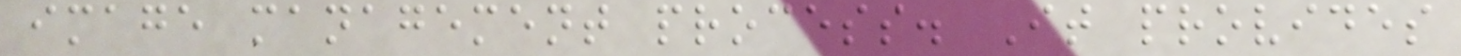image management process. It provides
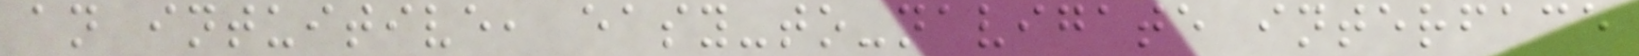an intuitive, easy-to-navigate interface
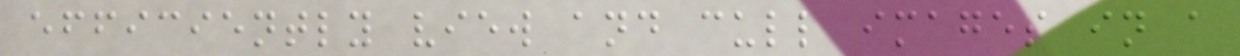efficiently view and cull images in a
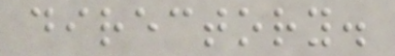directory.
